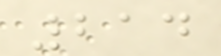214
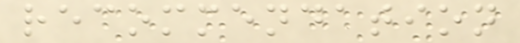recommendation
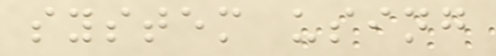system using
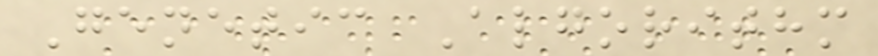Genetic Algorithm
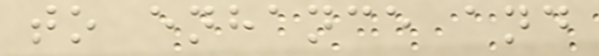to enhance and
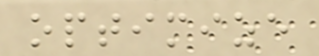optimize
